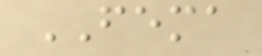FEMA
